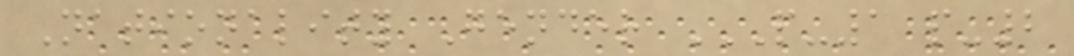Nationality Gender P-1 P-2
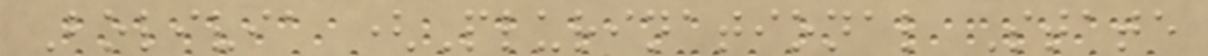Bolivia (Plurinational State
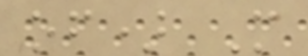of) M
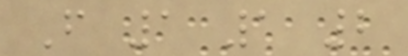F 1 1 2
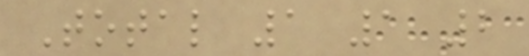Total 1 1 2
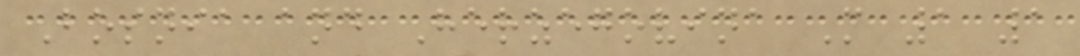Bosnia and Herzegovina M 1 1
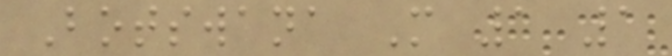Botswana M 1 1
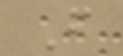F
